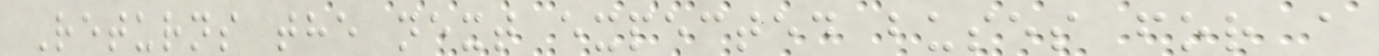Returns the next expected buses for a
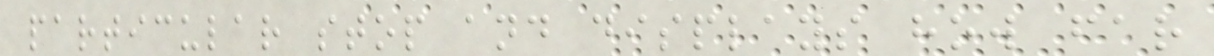particular stop and displays how far
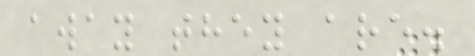away they are.
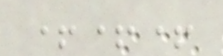+++
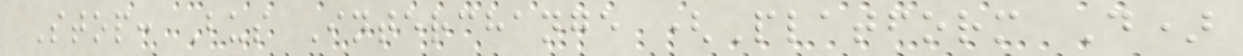Stop: Bus Interchange (Platform D)
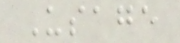Usage
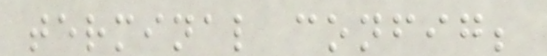terminal config;
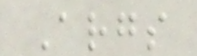Args
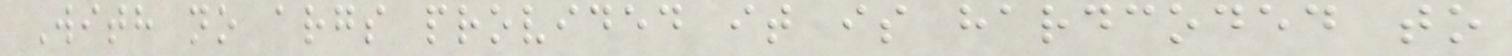With no args provided it is hardcoded to
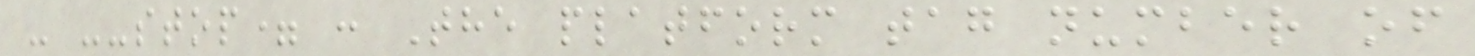- --stop= : The platform tag number of
